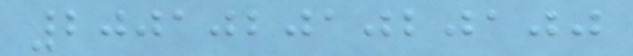20010201020100
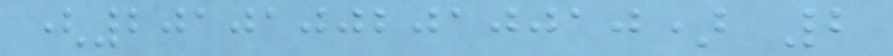(20101002010010) 2
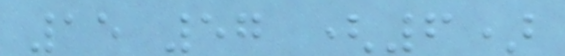15 57 (6)
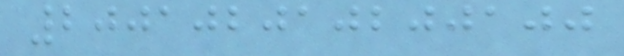200102010200100
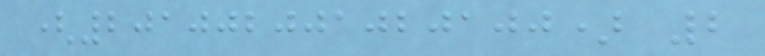(201002001020100) 2
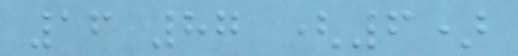16 87 (6)
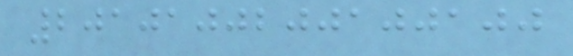2010100200100100
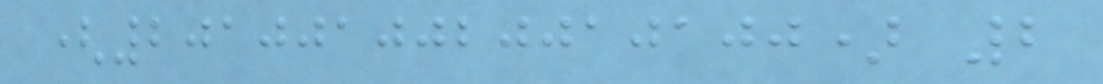(2010010020010100) 2
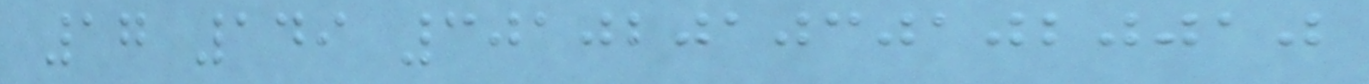17 149 30102010301020010
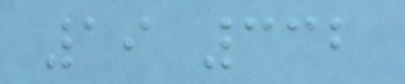19 332
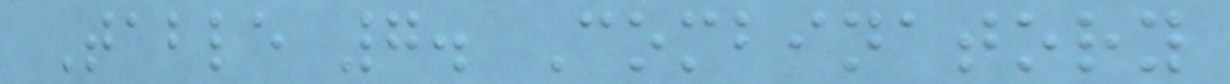Table 7. Combinatory
